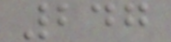247
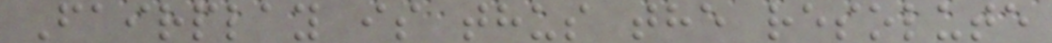Fairplay is thus the resolute
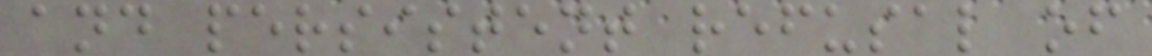and persistent refusal of
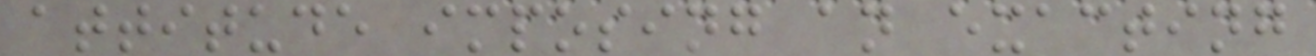attitude imposing an exacting
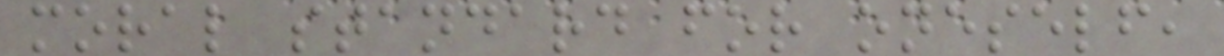moral standard for oneself,
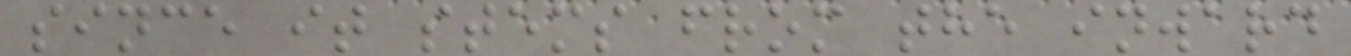since it stems from the inward
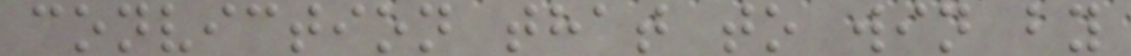conviction that to win by
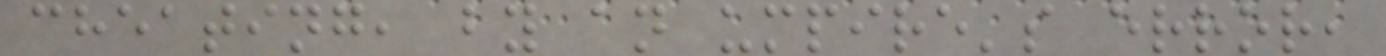cheating, by an umpire's error,
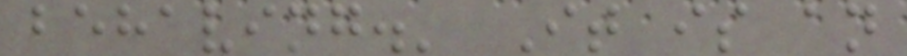behaving.' It is an
